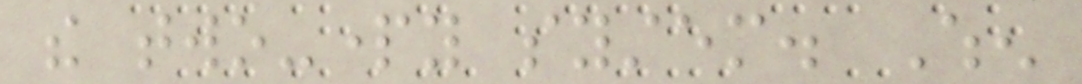the two-party system. When
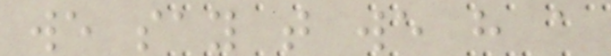we say that we have a
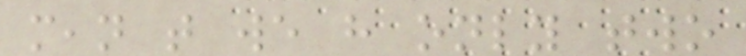mean that we have only two
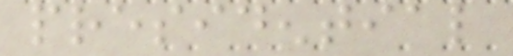presidential
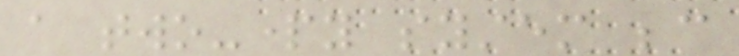a two-party system because
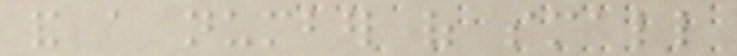and a number of small
